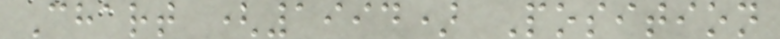Chart (1994) Position
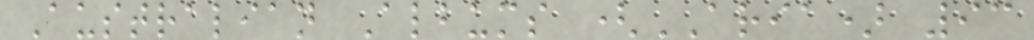Australian Albums (ARIA) 93
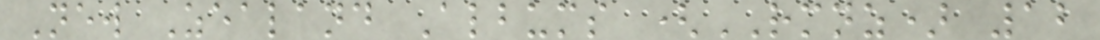New Zealand Albums (RMNZ) 12
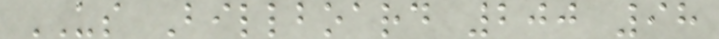US Billboard 200 98
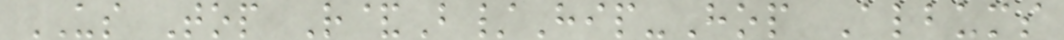US Top R&B/Hip-Hop Albums
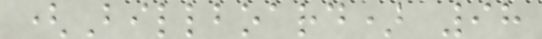(Billboard) 98
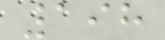198
